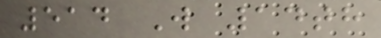514 W 14th
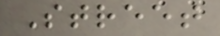Street
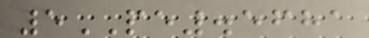5PE.5681
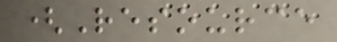(Resource
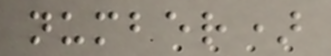number)
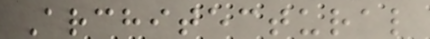Architectural
